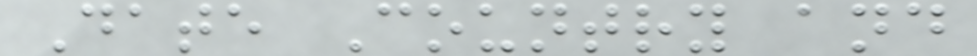Date Country and
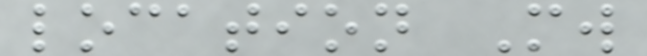location Mw
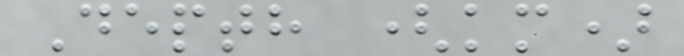Depth (km)
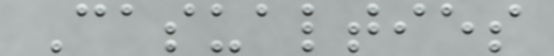Casualties
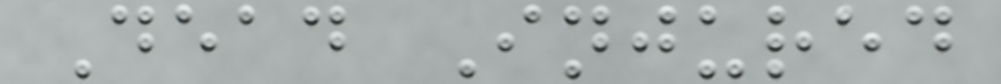Dead Injured
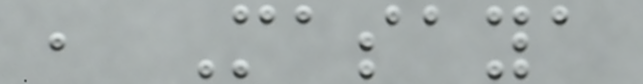, Masaya
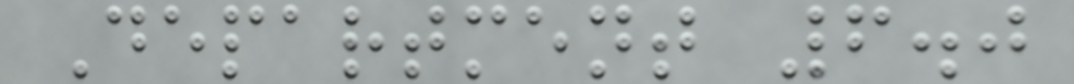Department 6.0
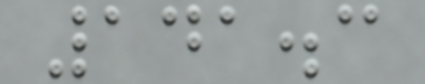141.3
